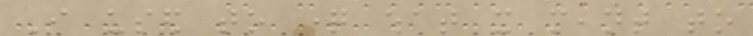I used to question what it meant to
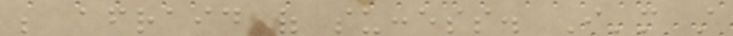be afraid of success. I'm still
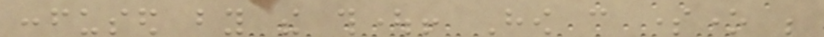confused by the thought! How can someone be
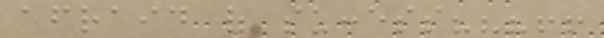afraid of success???!!
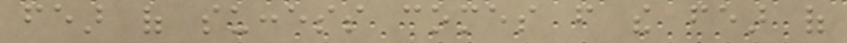fear of success comes from the fear of
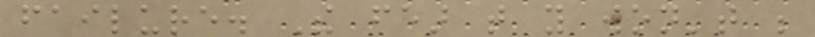failure. The fear that you won't be
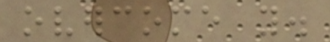overcome you.
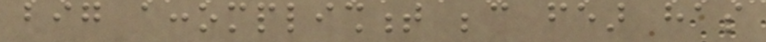big accomplishment because fear has
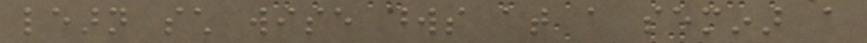learn such wise words at a seminar a
